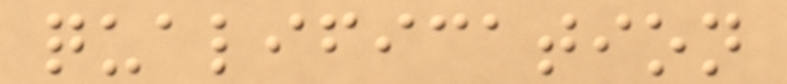qualification
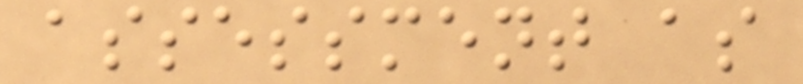assessment as
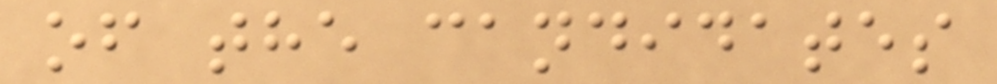of the candidates
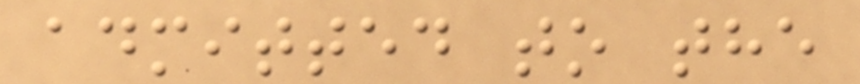admitted to the
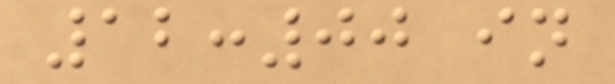12:00 in
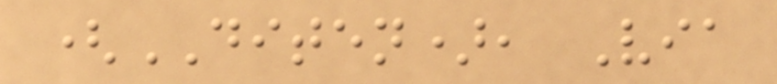(DITEN), Via
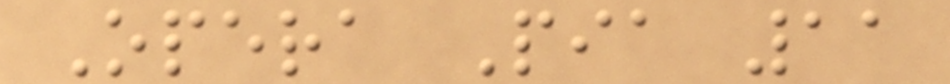Opera Pia 11
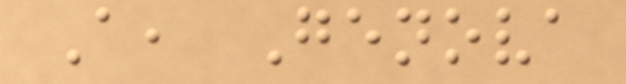A, Genova
